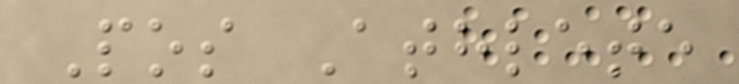Pos Athlete
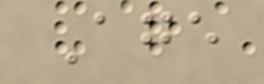Age
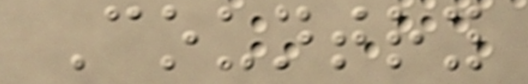Country
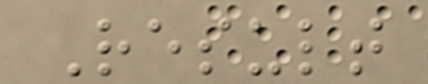Result
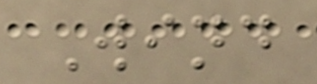Wind
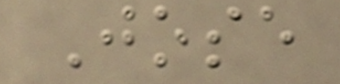Jose
